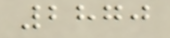2870
